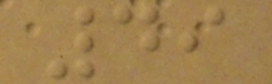49
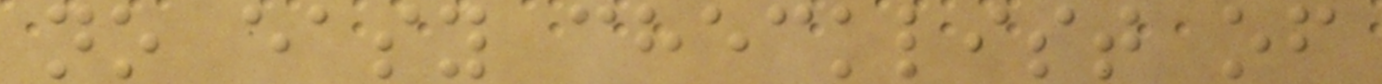no easy checklist of
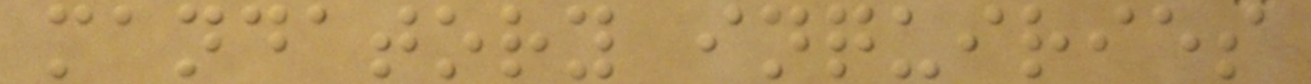mandatory inquiries
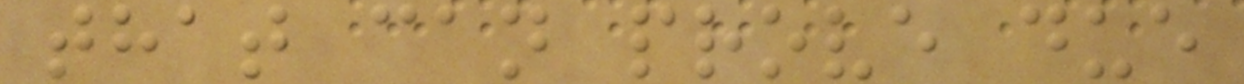that can prove due
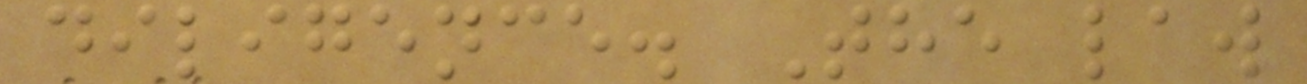diligence. The law
